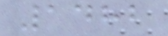1482
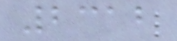2312
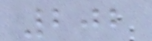202
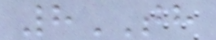8TH
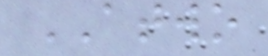ATWO
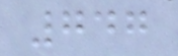747
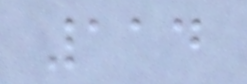114
